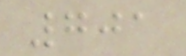701
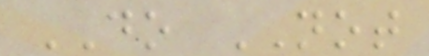DO NOT
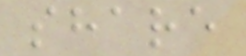share
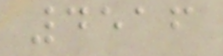4516
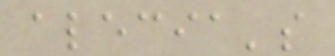alecia's
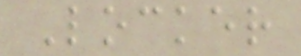Locker
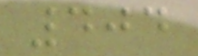404
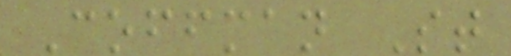Coffman St
